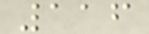116
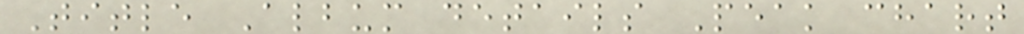Title Album details Peak chart
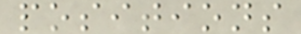positions
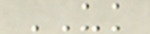UK
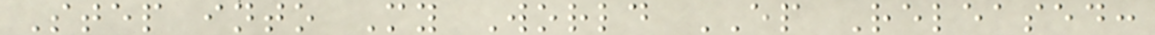Step into My World EP Released:
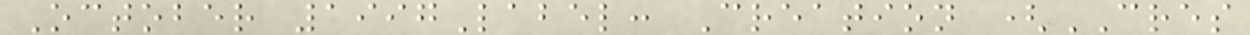October 1997Label: Creation (CRES
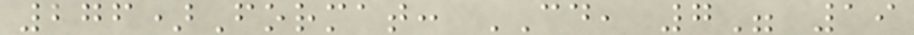276)Format: CD, 7" 19
